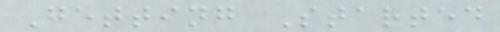Getting Started
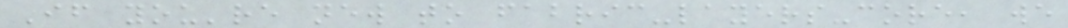If you're new to fabric-layers-core, we
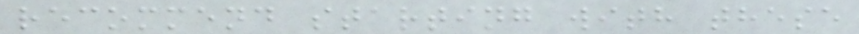recommend starting with these
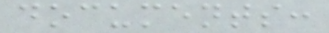documents:
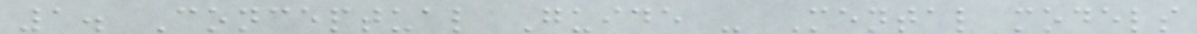1. Conceptual Guide - Mental models
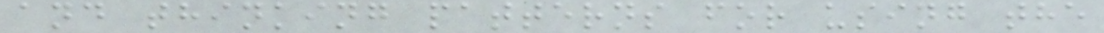and thinking patterns for using the
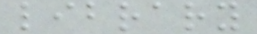library
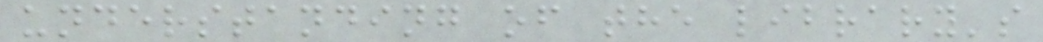understanding of the library's
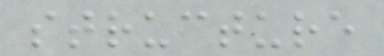structure
